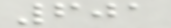601
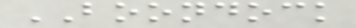BOONDOCK
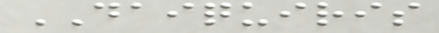DAIQUIRIS
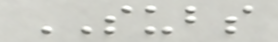SUBS
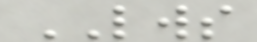LWS
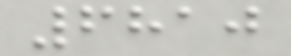6810
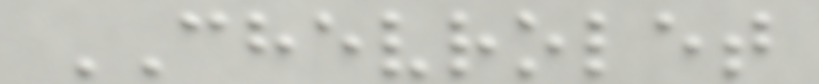CHEVROLET
